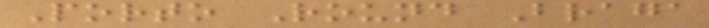Porto Round Braga
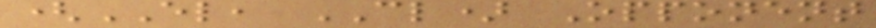(EL, CL) Opponent
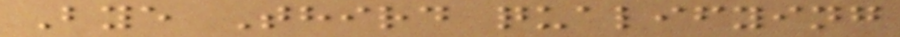Bye Third qualifying
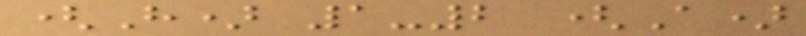(H) 1-2 (A)
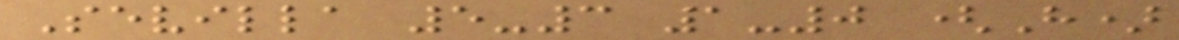Sevilla 5-3 1-0 (H)
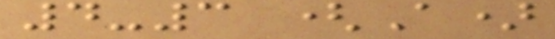4-3 (A)
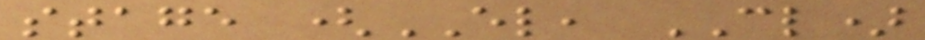stage (EL, CL)
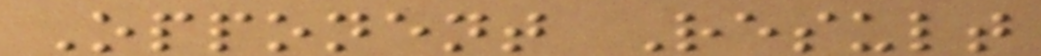Opponent Result
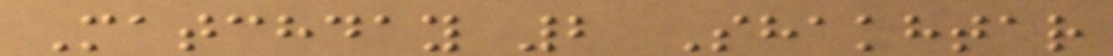Matchday 2 Shakhtar
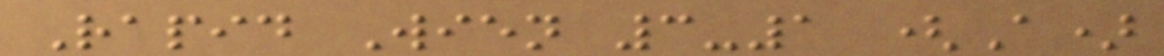Rapid Wien 3-1 (A)
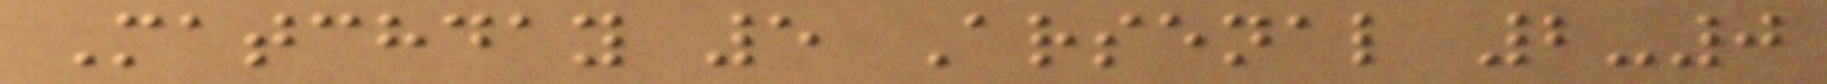Matchday 5 Arsenal 2-0
